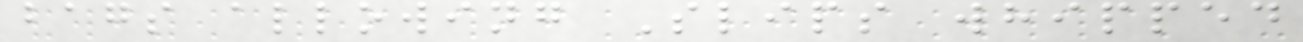bags allowing Slips whipped
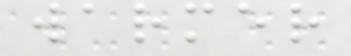warmer
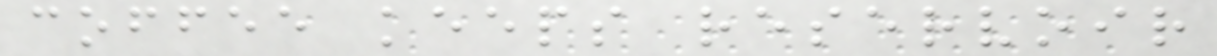coffee keeps reservoir
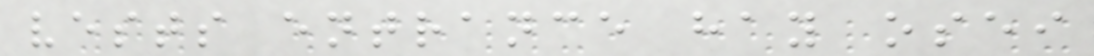vests entrance hay osei
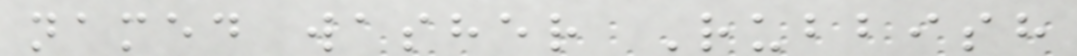named washer Rubbish
